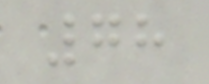78
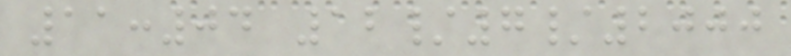11:04 12/7/2000
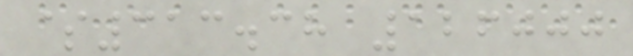$313.38 126000
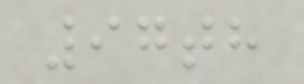97th
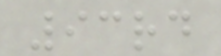93rd
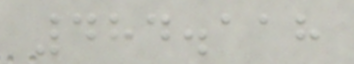484.118
